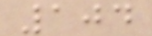104
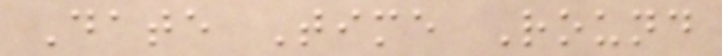Date Time Round
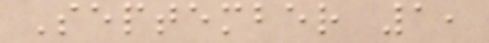September 1,
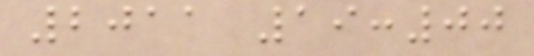2011 19:00
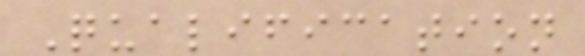Qualification
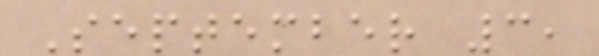September 3,
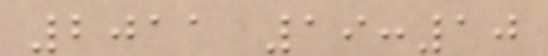2011 19:10
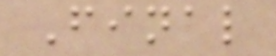Final
